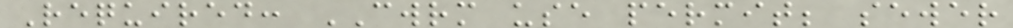Required: CWRM use permit; sewer
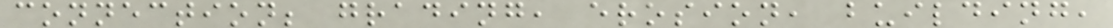connection; grading, erosion, building,
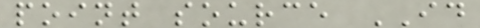point source ID
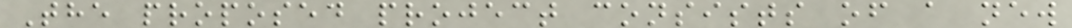The proposed project consists of a new
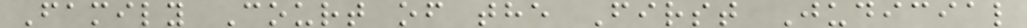Family Court of the First Judicial
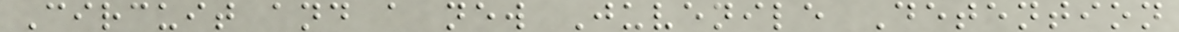Circuit and a new Juvenile Detention
